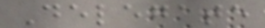Delegate
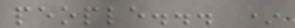people... *
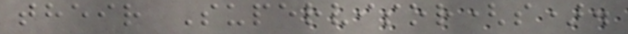their Supervisor(s).
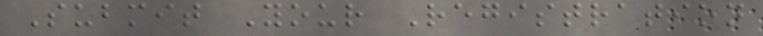Submit Your Registration
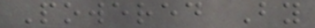Powered By
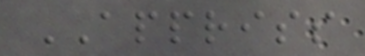APPRISS
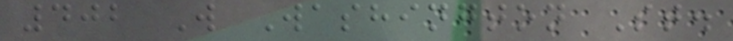402 W Washington St.
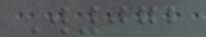W072
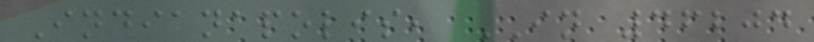Indianapolis, IN 46204
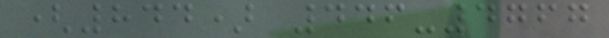(844) 446-4767
